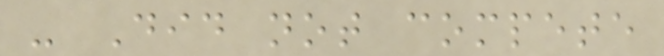- Did not compete
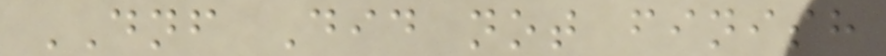DNF Did not finish
